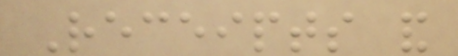Receipts and
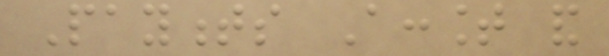Payments Account and
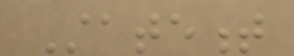Statement
